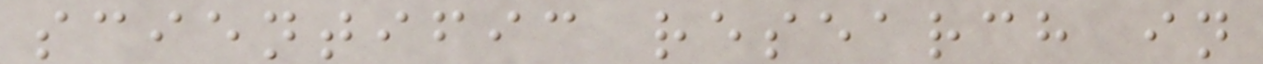scientific research in
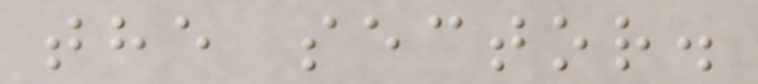the sector.
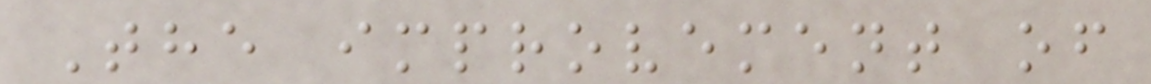The improvement of
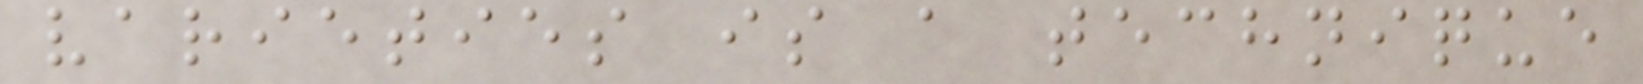varieties is a technique
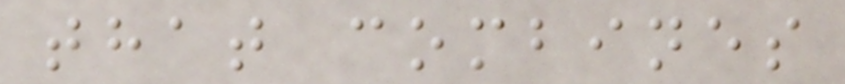that combines
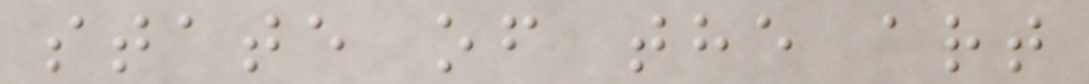state of the art
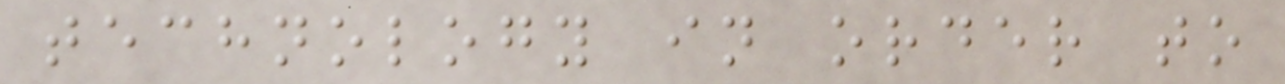technology in order to
